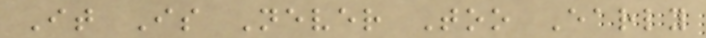It Is Never Too Early
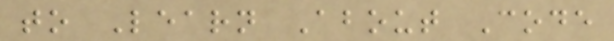to Learn About Code
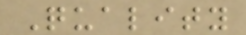Quality
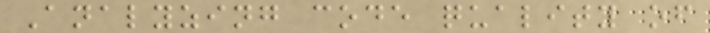Analyzing code quality of
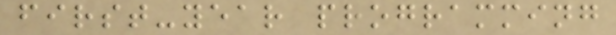first-year programming
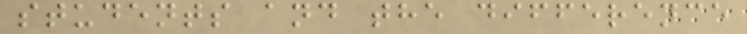students and the difference
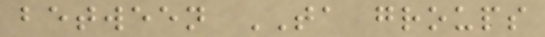between TA groups
